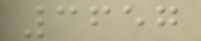3657
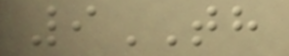9TH
